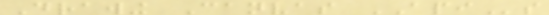Drawing Canvas APIs
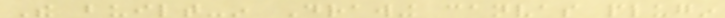The built-in Drawing canvas plugin
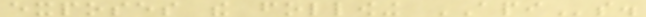exposes the following APIs.
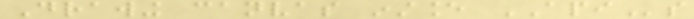Drawing canvas instance APIs
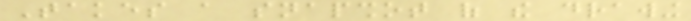Takes a snapshot of the drawing
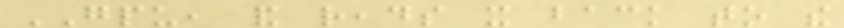GPU, and reads it back to the
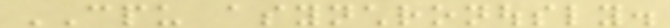CPU asynchronously.
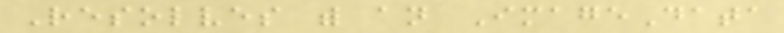Resolves with an ImageData
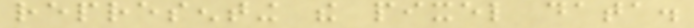representing the pixel data.
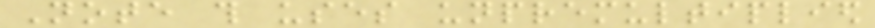Note this uses unpremultiplied
